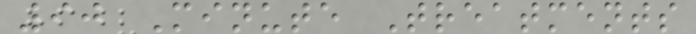90 Minute Treatments
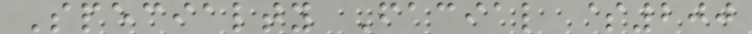Specialty Facial $200
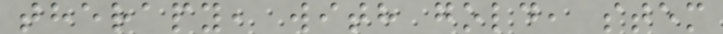therapy, with gold, stem
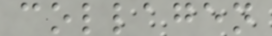collagen
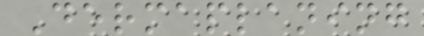Dermaplaning
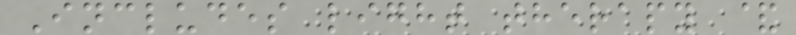Includes light therapy &
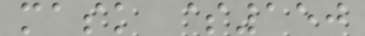mask $150
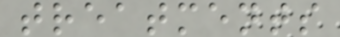treatments
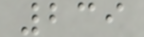239
